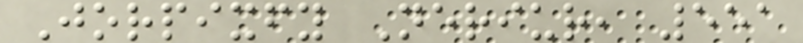Jorpixfy Neriur, 551
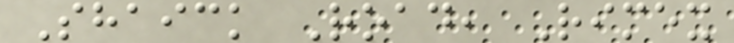Shaick Road, Rimex
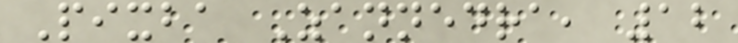Pixba Zannedra, 12
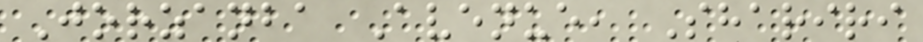Jorzanba Avenue, Shariri
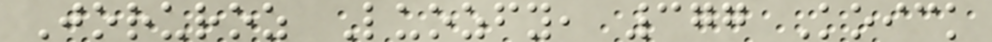Joruroz Luozfy, 377 Koick
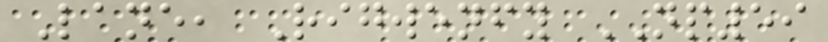Lane, Rigwenfy NP59
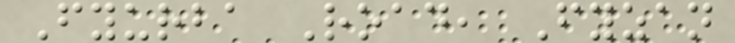Fyurba Road, Fyzan
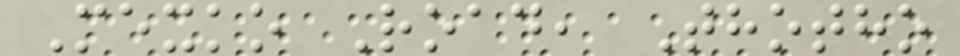Mexko Road, Thotho
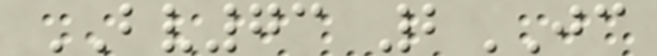BV73 2JC
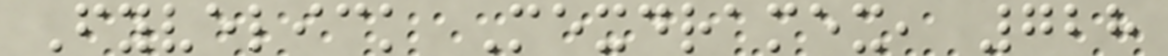Fyvelick Mexdramex, 728
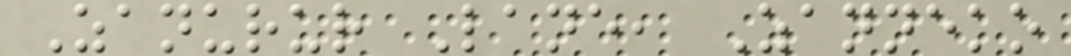Zanurur Lane, Zanneko
